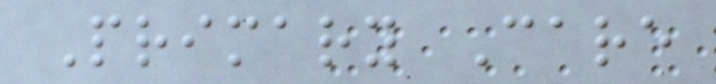Primary Care
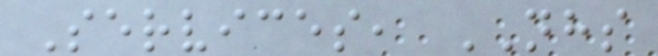Services, NHS
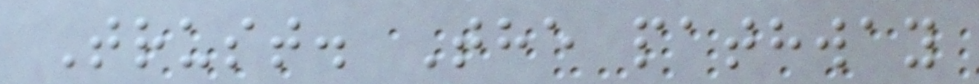Trust. The pathway
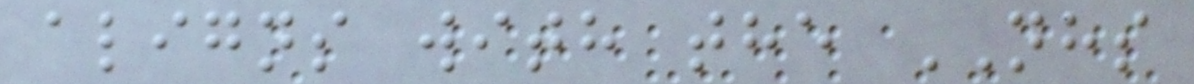aligns with the NHS
